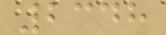2348
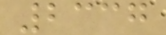2337
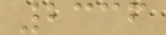2336
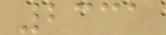2331
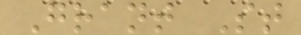Grant St
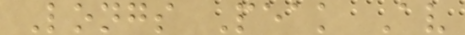Longs Peak Av
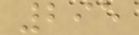295
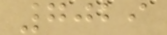7029
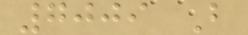7009 B
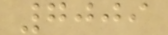7009
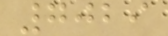7029
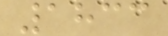1833
